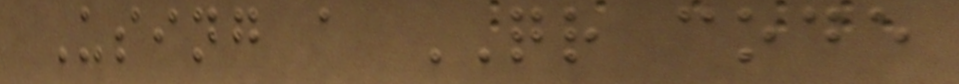Using a QR code
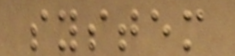system
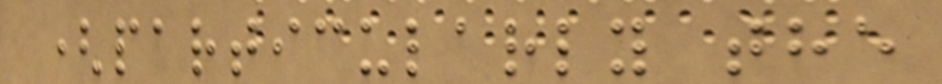(particularly the
